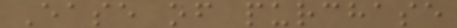Ease of purchase
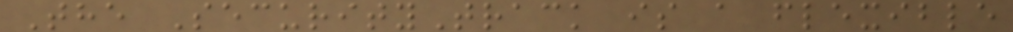The SecurityTrack is a flexible
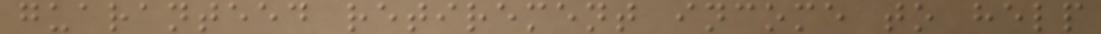guaranteed retirement income to help
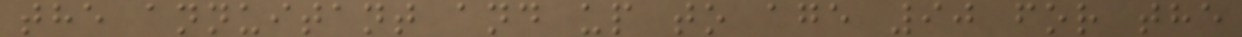the annuitant and up to age 90 for the
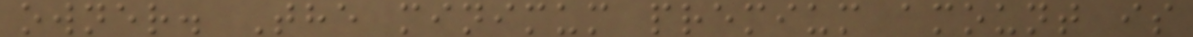owner. The minimum premium amount is
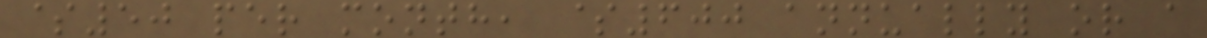$50 per month, $600 annually or a
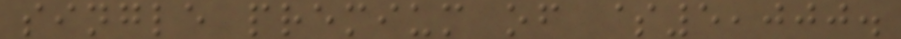single premium of $5,000.
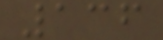136
